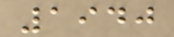1940
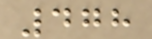478
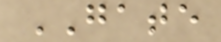GATE
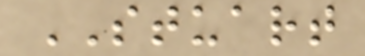STUART
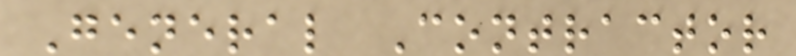General Contractor
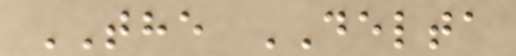THE DELTA
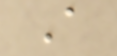A
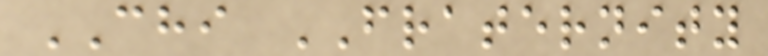CHI FRATERNITY
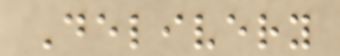Delivery
